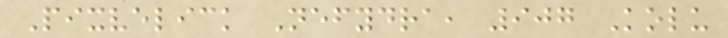Pixvelick Nefydra, 907 Kolu
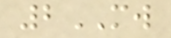2MW
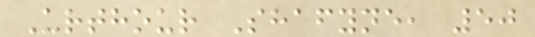Urthour Shafyne, 50
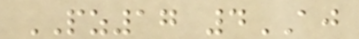PZ17 4AJ
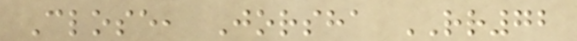Close, Jorsha RR72
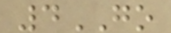4GO
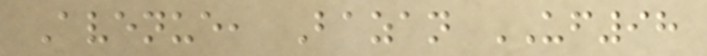Avenue, Bazan UF98
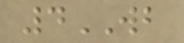4WB
